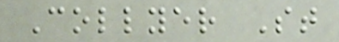Collyer St
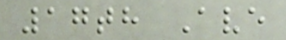17th Ave
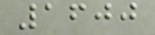1600
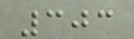303
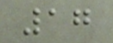17
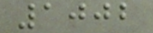1002
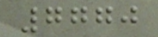7770
